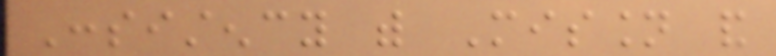Consistency with Mission and
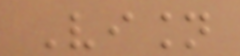Vision
